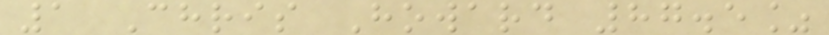1 Chris Howard 87.5%
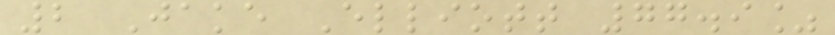2 Jake Elliott 77.9%
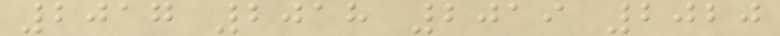2017 2018 2019 2020
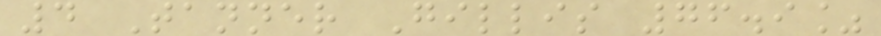4 Tanner Gillis 76.9%
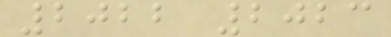2022 2023
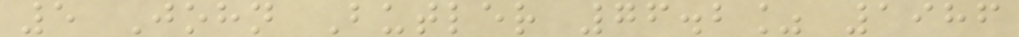5 John Butler 76.2% 1986
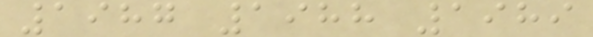1987 1988 1989
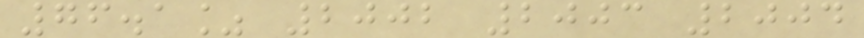76.1% 2002 2003 2004
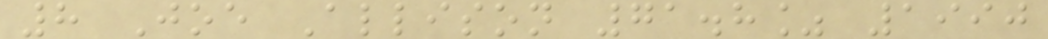8 Joe Allison 71.8% 1990
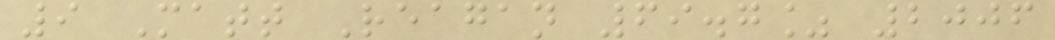9 Matt Reagan 69.7% 2006
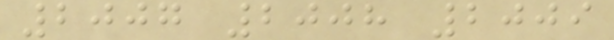2007 2008 2009
